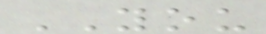YOU
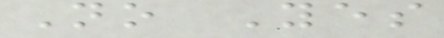No Yes
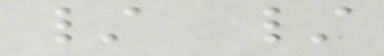/ /
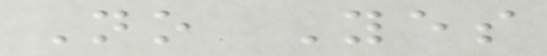No Yes
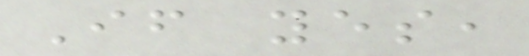If yes,
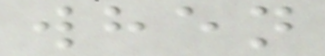when
